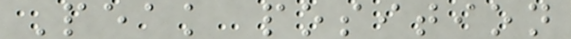Peak position
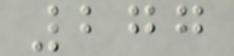277
